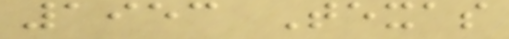1953 Texas
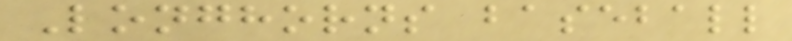Longhorns baseball
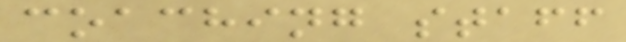coaching staff
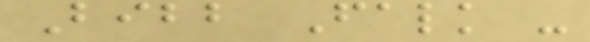Bibb Falk -
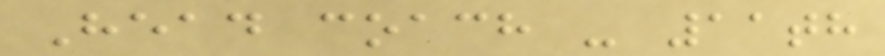Head coach - 11th
